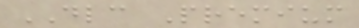DLC Premium
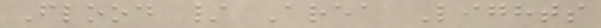Flood / Area Lights
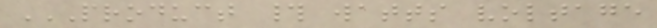PRODUCT # WATTS VOLTAGE
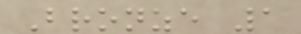Bronze 1
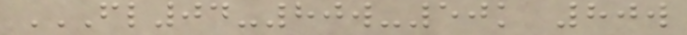FL04-80W-50K 80W
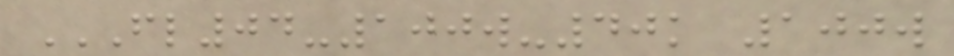FL04-100W-40K 100W
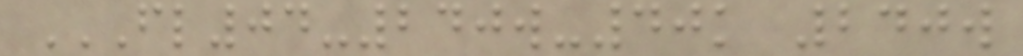FL04-240W-40K 240W
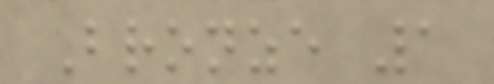Bronze 1
